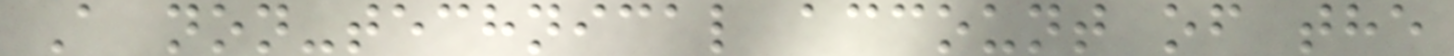A non-technical account of the
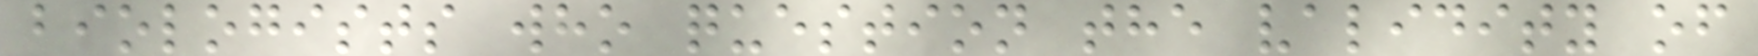biologists who question the validity of
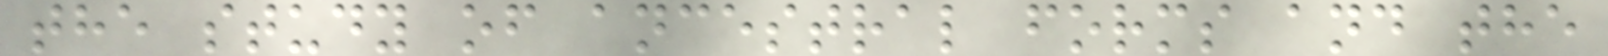the study of ancestral forms and the
